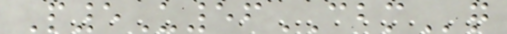P5U56CBMq
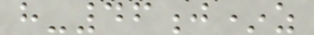h-46j*z
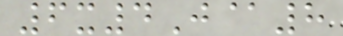6x4J@8
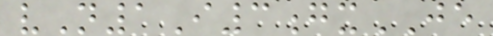vN1I3gxJE
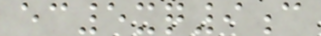ec5xq9c
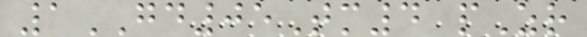1GD05Tm4 pZr
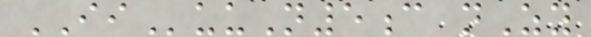IIuuN5c nZy
